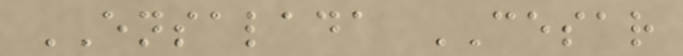ENSALADA CESAR
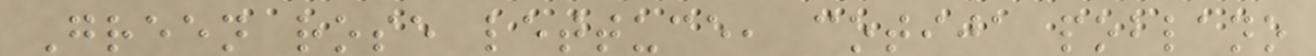Green rose lettuce, cotija poblano
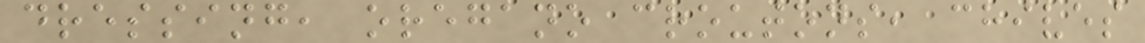dressing, oregano croutons, chives
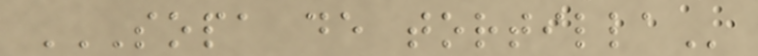SOPA DE TORTILLA
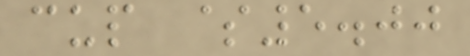cup $5.00
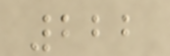222
